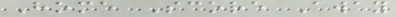Home Score Away
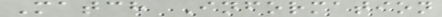Match Information
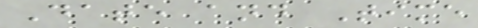Date and Time
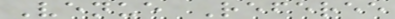Venue Referee
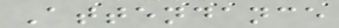Attendance
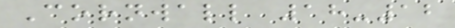Cornwall 18-12
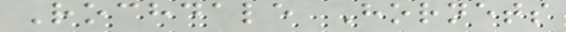Rochdale Hornets
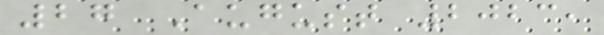27 August 2023,
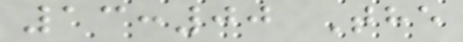13:00 The
